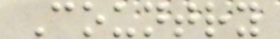Country
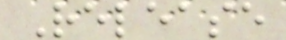Release
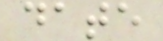date
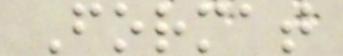Format
